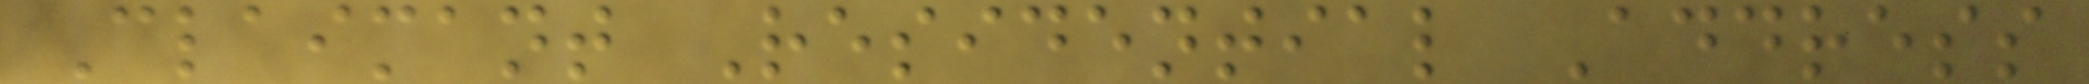Claimant Residential Address
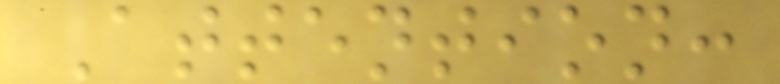Attention:
